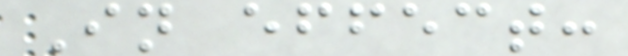In effect:
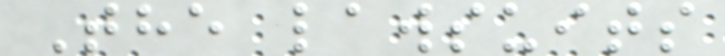The lawsuits
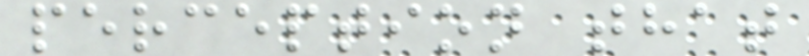perception that
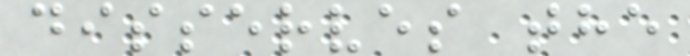disserves the
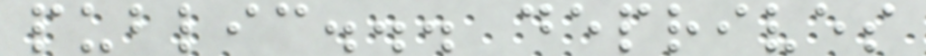public... deprives
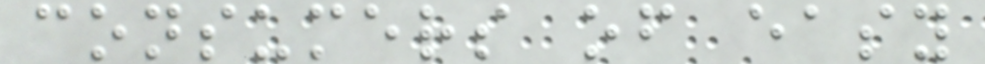consumers of easy
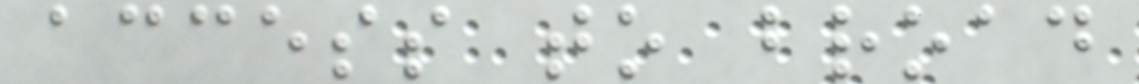access to broad
